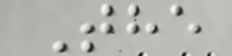The
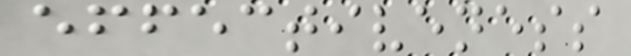effectiveness
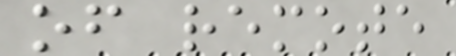of remote
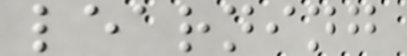learning
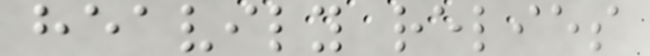heavily relies
